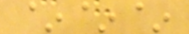~~~
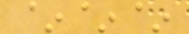~~~
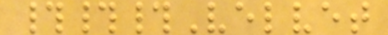###Velvet
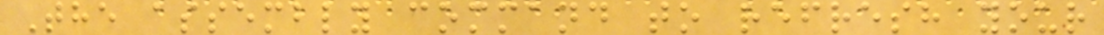The assembly command to refresh your
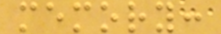memory:
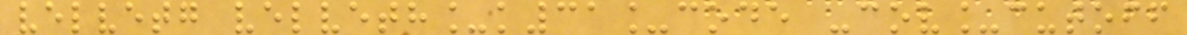velvetg velveth_k31_code -cov_cutoff
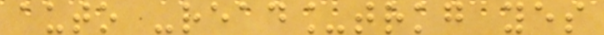auto -read_trkg yes
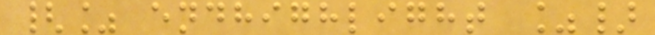{% endhighlight %}
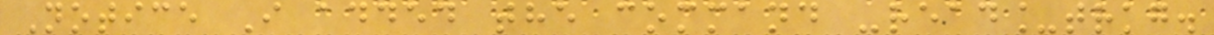Notice I added the command -read_trkg.
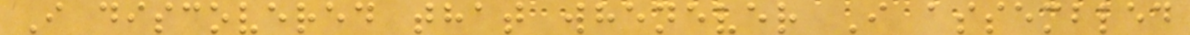I discovered that whenever I assembled
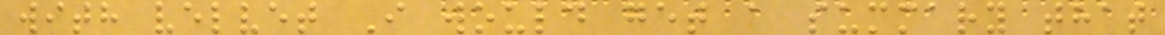with velvet I would get a summary that
